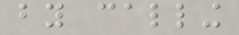by calling
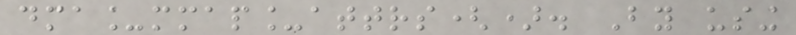dma_mmap_attrs(). By using
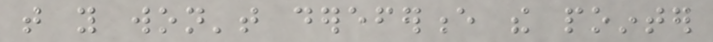that you won't dereference the pointer
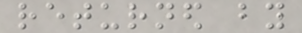returned by
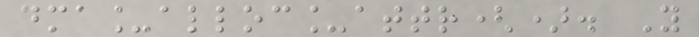dma_alloc_attr(). You
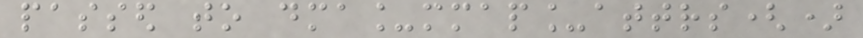passed to dma_mmap_attrs()
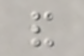and
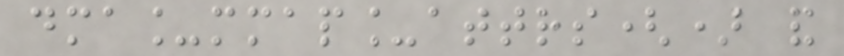dma_mmap_attrs() and
